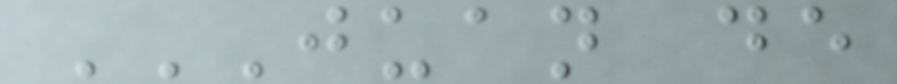JUAN DE
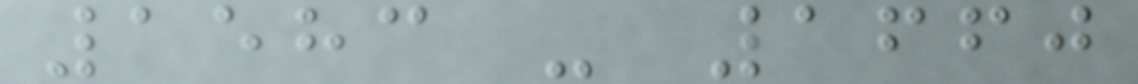1583 - 1660
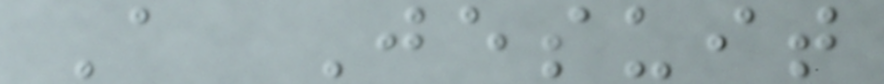A Jesuit
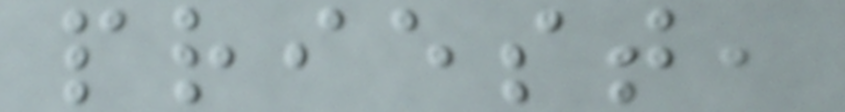priest,
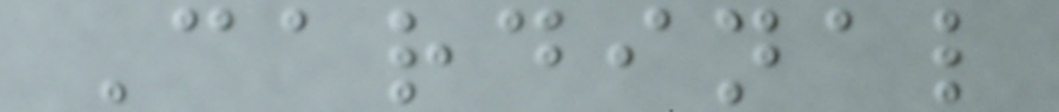Cardinal
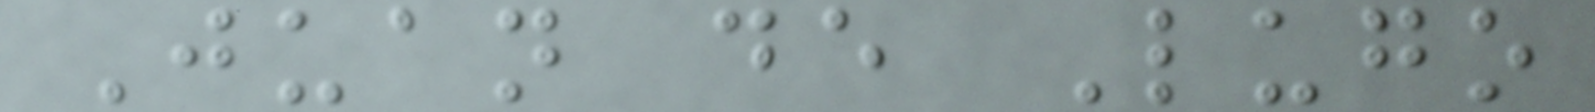Juan de Lugo
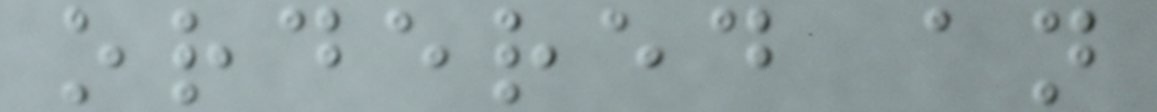ordered an
